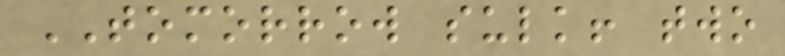TOMORROW sulk! two
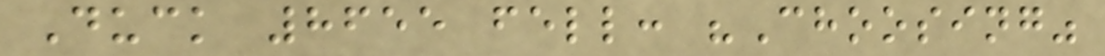Duck 8655 fell: "Choosing"
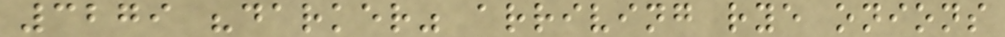3279 "darker" arriving rye onions
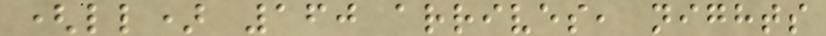(ll) 160 arrives, nights
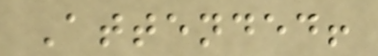Attended!
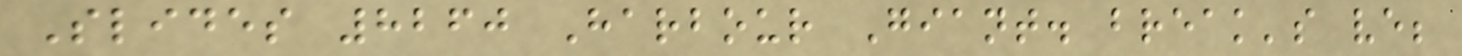Slides 8260 Harbour Giant. break's ve;
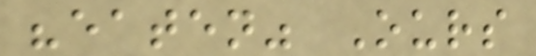"eaten" Ours
